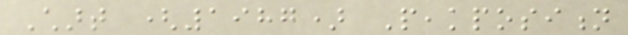Chart (1987) Peakposition
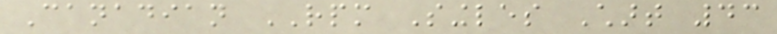Canadian RPM Singles Chart 43
